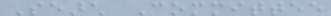Search Committee
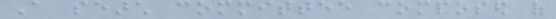A search committee composed of
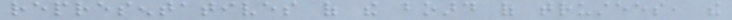representatives of the board of trustees, the
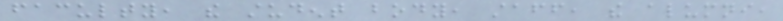faculty, the student body, staff, the alumni,
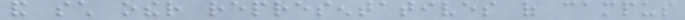and such other representatives of campus
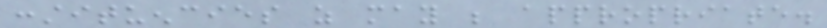constituencies as may be appropriate.
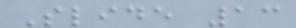Slide 13
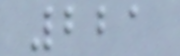221
